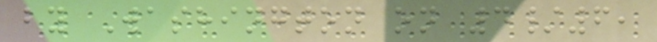by Washington on 4/6,
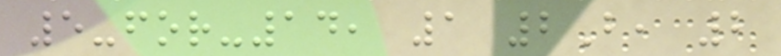5-for-14, 1 2B, 2
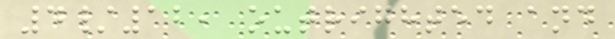4/12, outrighted and
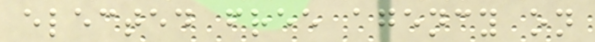elected free agency on
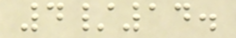4/14.
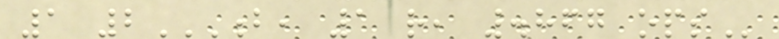1 2B, 1 R, .867 OPS
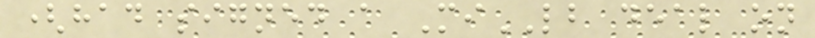(had signed a MiLB deal on
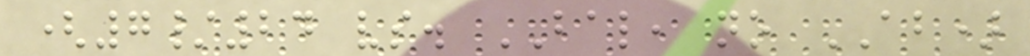(7/24 vs. BAL, no AB)
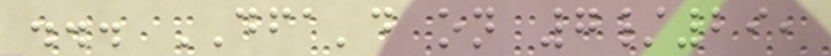... DFA'd on 7/29,
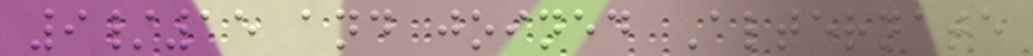9/15 and joined Alternate
